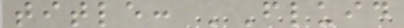title: 'Fluid
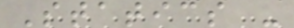Statics -
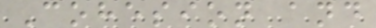Cohesion and
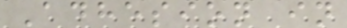Adhesion in
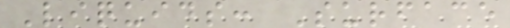Liquids: Surface
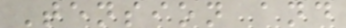Tension and
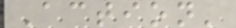Action'
